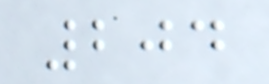204
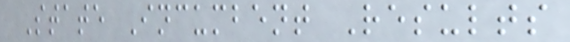State Incumbent Results
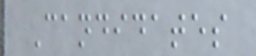Candidates
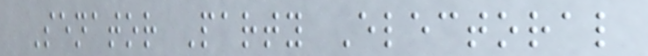Senator Party Electoral
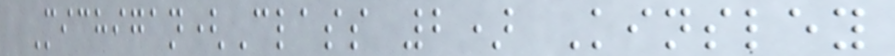Michigan(Class 2) Kinsley
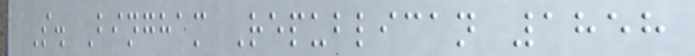S. Bingham Republican 1858
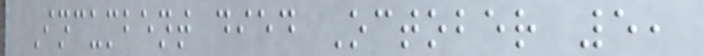Incumbent died October 5,
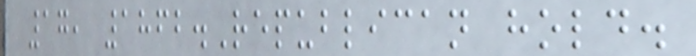17, 1862.Republican hold.
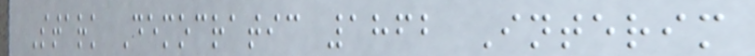Stark Democratic 1862 Interim
